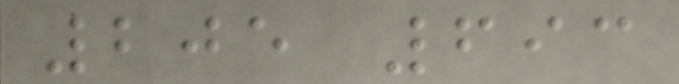205 693
